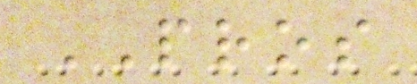PROS
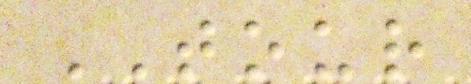TOUR
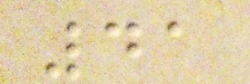41
